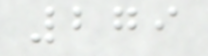279
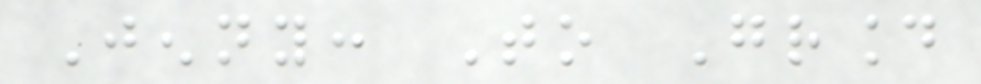Jenny: To Ground
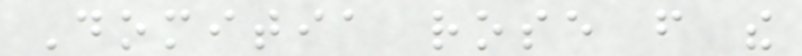Domitia rose from the
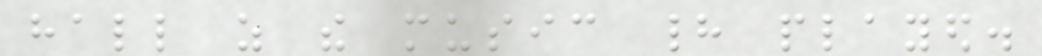hall as the music had played.
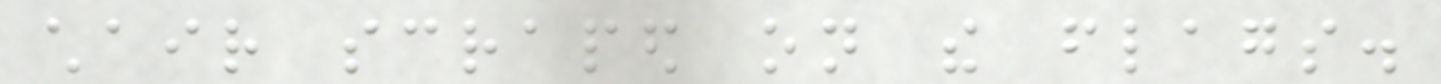chair scraped on the flags.
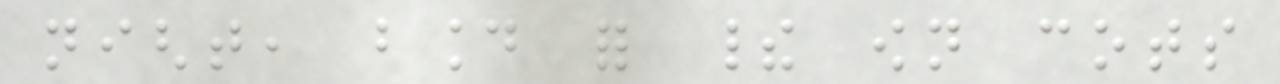night, bound for their own cots
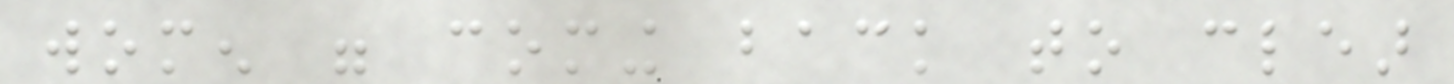women were coming back to clear
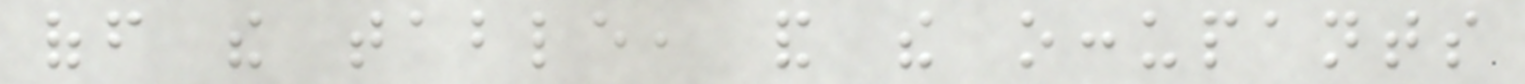off the table, and the occupants
